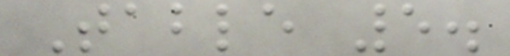Table 5.
